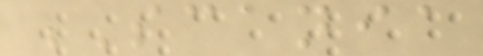SCANIA
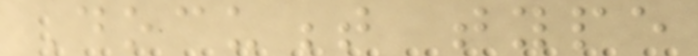Document type
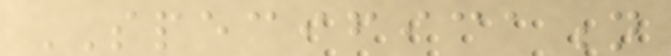SPECIFICATION
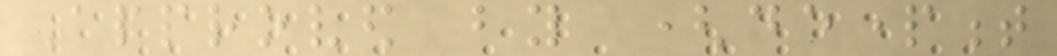Approved by (department
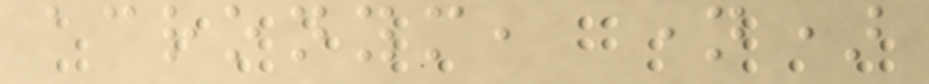acronym, name)
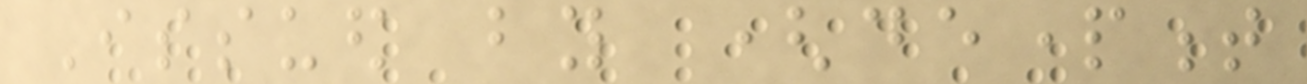Issued by (department
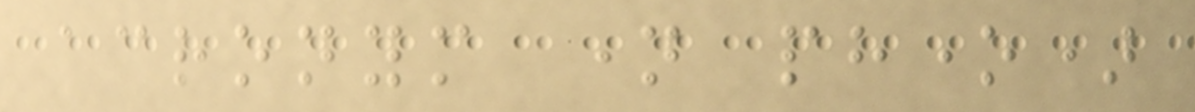acronym name phone)
